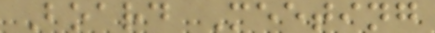Board Meeting
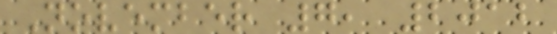November 7, 2012
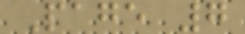Page 7
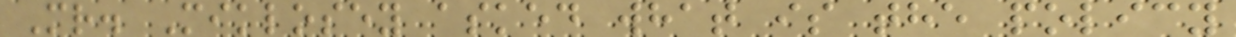Mr. Miklosey asked what is the policy
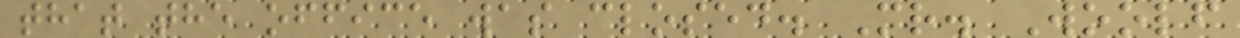that the office was closed. Mr. Woolf
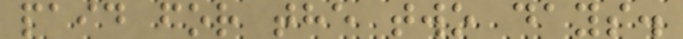paid for the two days.
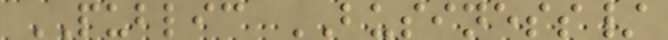PUBLIC BUSINESS/
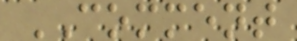COMMENT
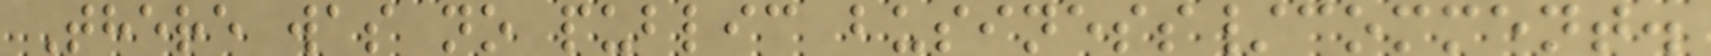There was no public business/comment.
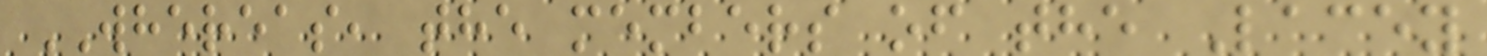WHEREAS, the members of the Lacey
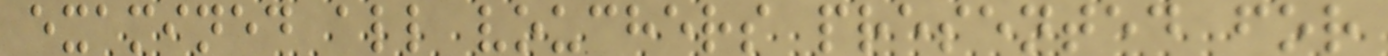examined all vouchers presented for
